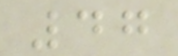47
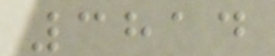3814
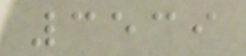3539
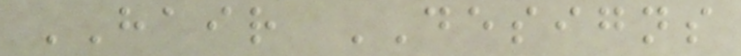HAIR DESIGNS
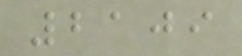2109
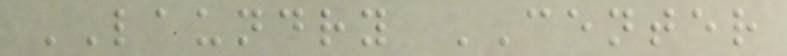LAUNDRY CENTER
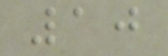10
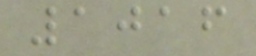1016
